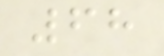68
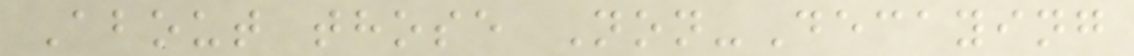About those Non-Decaying
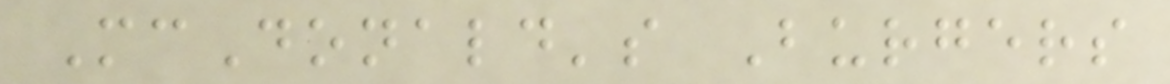McDonald's Burgers
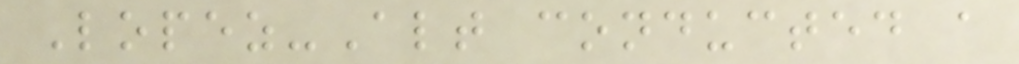Lopez-Alt conducted a
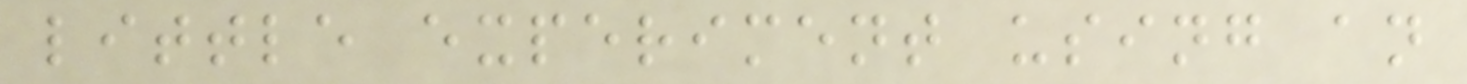little experiment using an
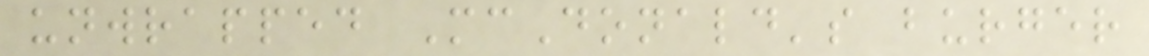unwrapped McDonald's burger
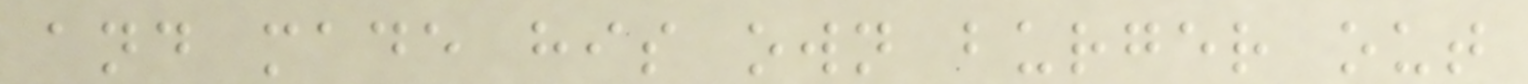and made his own burger out
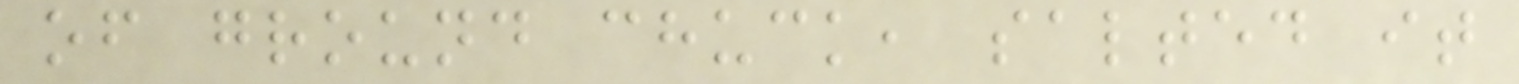of ground chuck, salted it
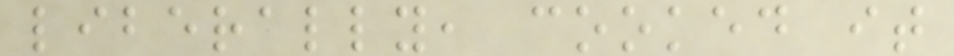liberally, cooked it
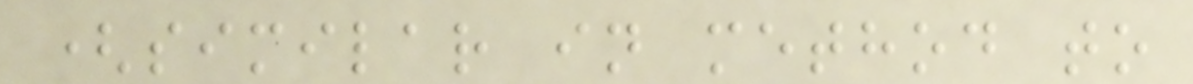(similar in method to
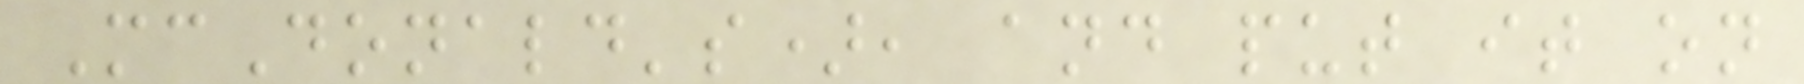McDonald's), and put it on
